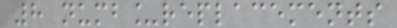8 numb_replacements
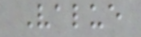Value
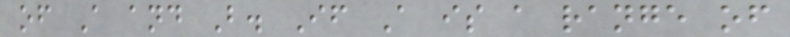of A and B. If A is a range of
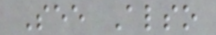See Also
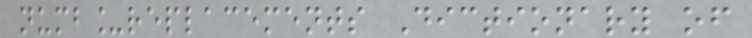numb_replacements Dictionary of
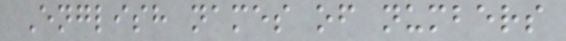English names of numbers
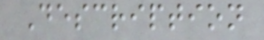Description
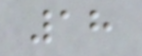18
